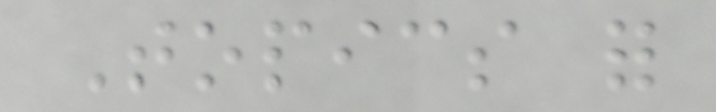Topics for
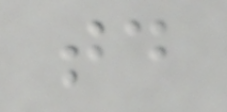today
